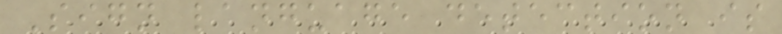Sign language detection is
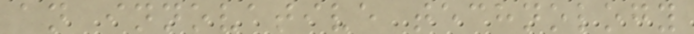an innovative technology
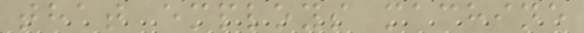that employs machine
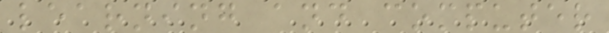learning and computer
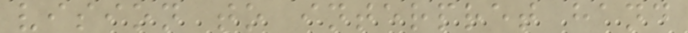vision to interpret hand
